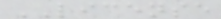LICENSE
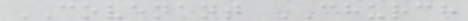COVENANT CHURCH
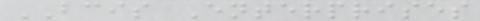BCIS Enterprises
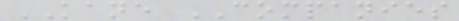KANE COMPANIES
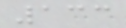133
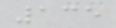135
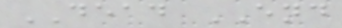DEAD END
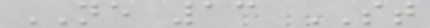NE 13 ST
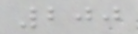200
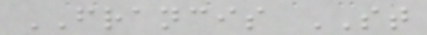FRANCIS ST
